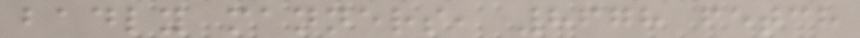badly manners, 8678 fetch
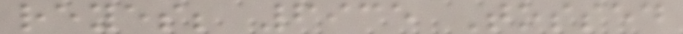reyes; 6935 Tossed
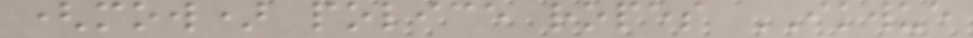(mow) police ropes IKWUE
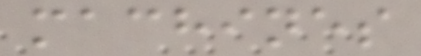machines
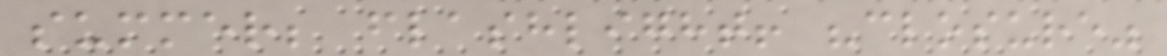summer; flashlight! "closure"
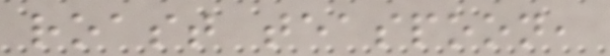roast teaspoon,
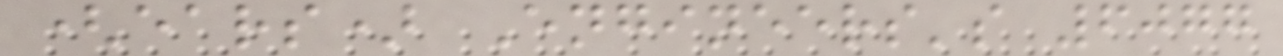(ears) Engineers's 6077
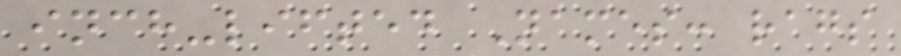inch-lifted Names: rags
